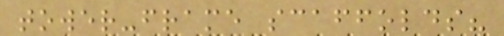tower-frame scaffolds?
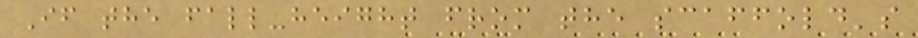If the fall-height from the scaffold's
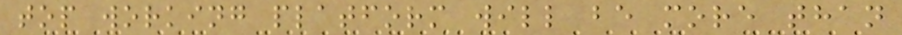top working platform will be more than
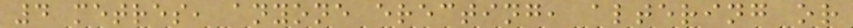4 metres, anyone erecting, altering or
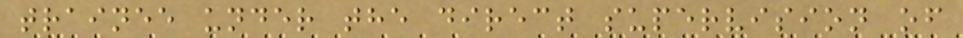trainee under the direct supervision of
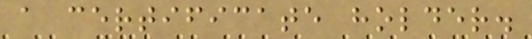a certificate holder.
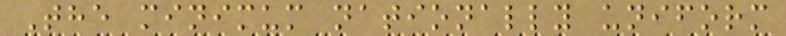The minimum nationally uniform
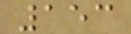153
